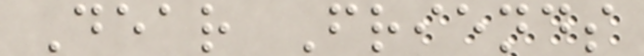Dear Friends
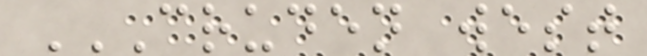CRUDEN WEST
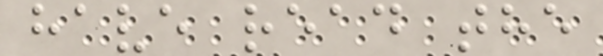have read the
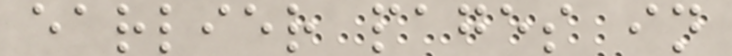earlier pages in
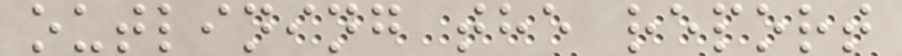outlining the report
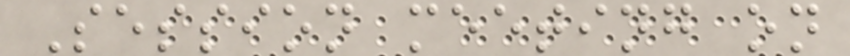Session meeting on
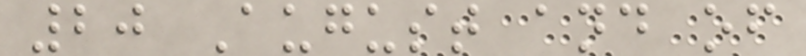20 August and of
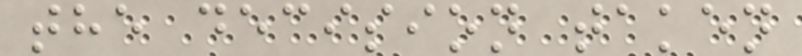the decision taken
